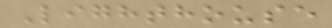Lighthouse
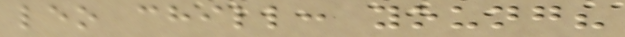leo chill: young?
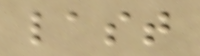last
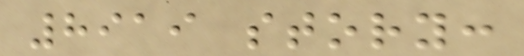8919 story:
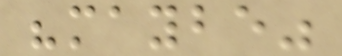"maybe"
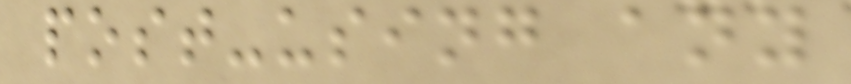post-using any
